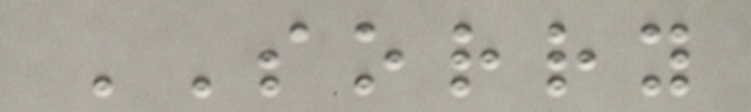SORRY
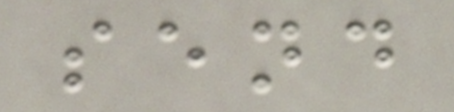send
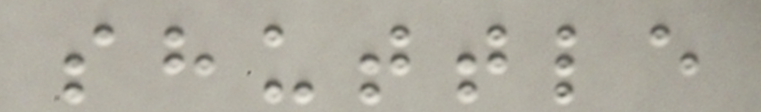shuttle
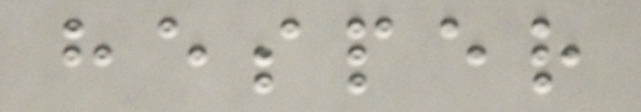hesper
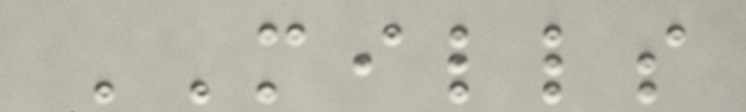MILLS
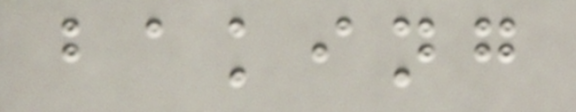baking
